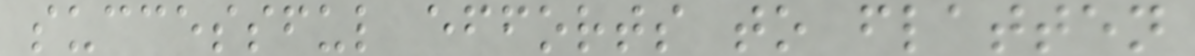successful efforts to flatten
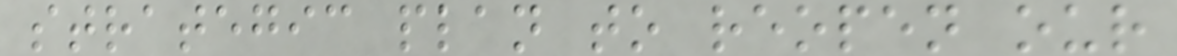strategic plan to reopen our
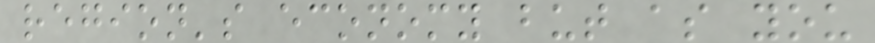region's economy but as you
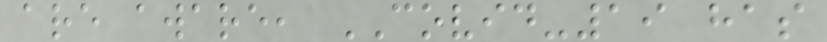are aware, COVID-19 has
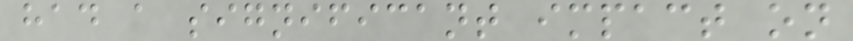had a significant impact on
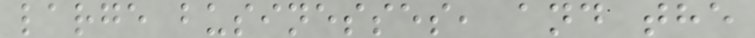large businesses, and the
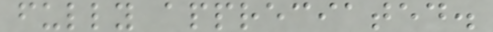fully appreciated.
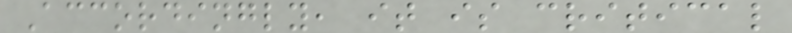Accordingly, it is critical
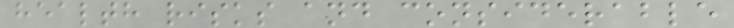health risks and considerable
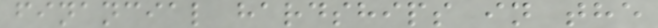financial hardships in the
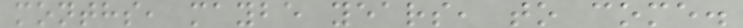months, maybe years, to come.
